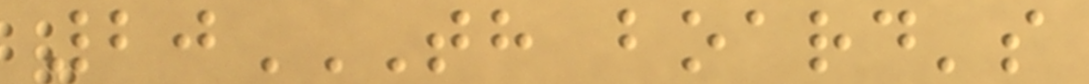20TH BOARD'S
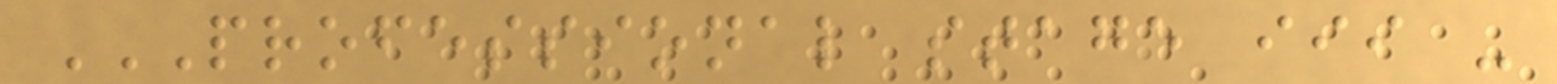PROFESSIONAL STAGE III -
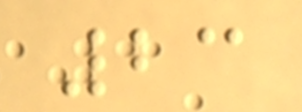23
